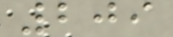209
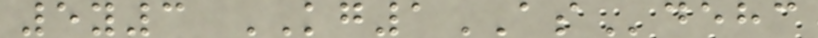5y3 KG1ASdehc
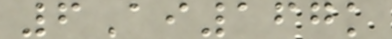6Ai167k
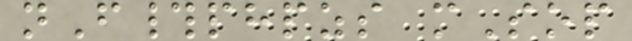nF#phpzs mSop
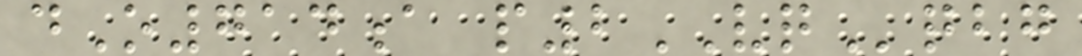dO714a p2VQqbg
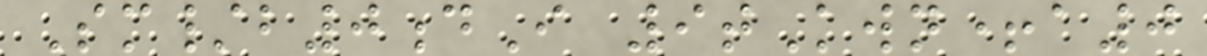Sm/b0dI 9tKwn+a0
